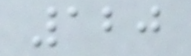120
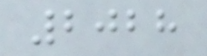2028
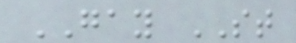GAY ST
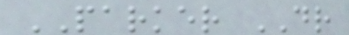PARKER DR
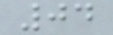04
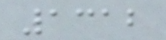1312
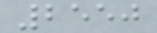2550
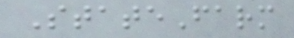StateFarm
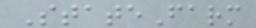StateFarm
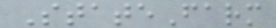StateFarm
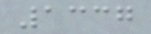1337
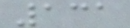131
